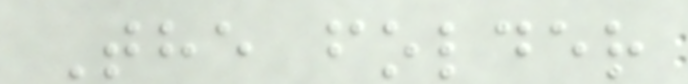The folder
